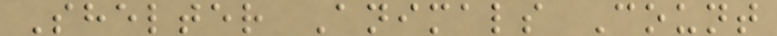Shelter Animals Count
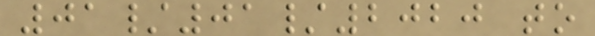01/01/2020 to
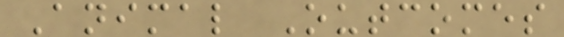Animal Outcomes
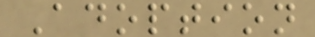Adoption
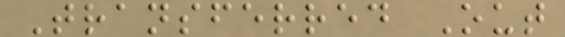Transferred Out
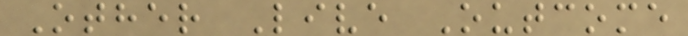Other Live Outcome
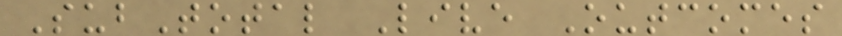SubTotal Live Outcomes
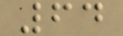64
